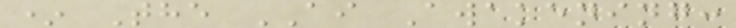* The AI Awakening:
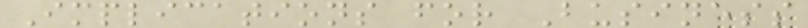Implications for Business
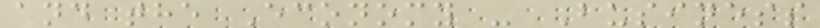and the Economy - Business
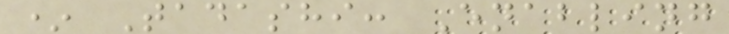* Tadashi: Enabling
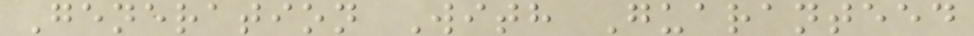Generation With Guaranteed
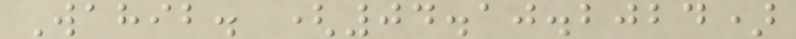Wahib. (04.10.2024)
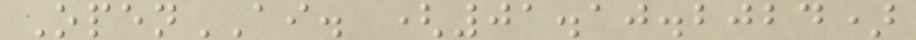OpenAI. (01.10.2024)
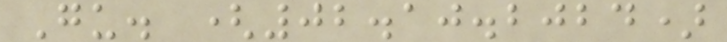Gu. (02.10.2024)
